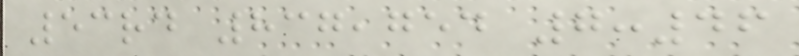53rd 837,754 7:46
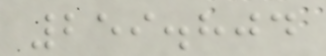259.804
